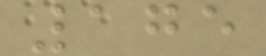175
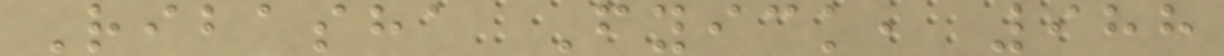Ribasha Fyick, 988
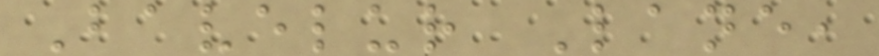Bavelur Lane,
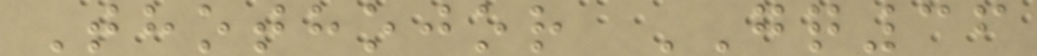Thothojor GQ36
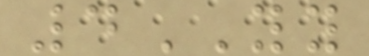4YY
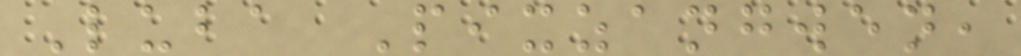Luba Pixzangwen,
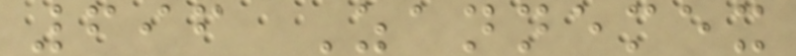696 Zannemex
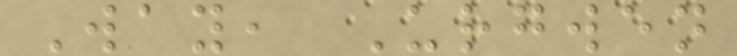Way, Urgwen
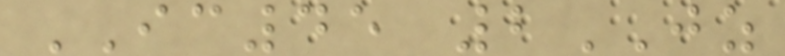IC45 2JZ
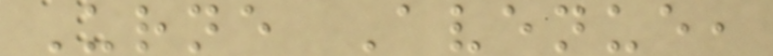Urne Avenue,
